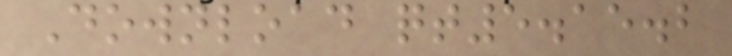Download qt5.15.2
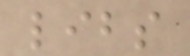libs
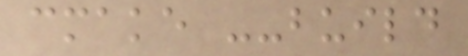cmake --build
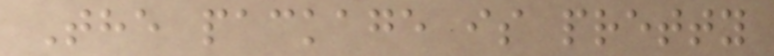The package is pretty
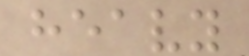heavy
